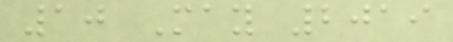10 May 2019
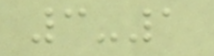3-1
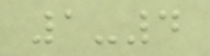1-4
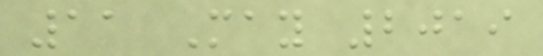11 May 2019
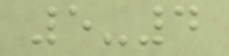5-4
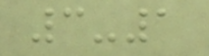3-1
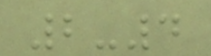2-4
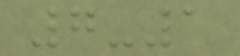7-1
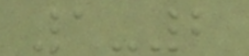1-2
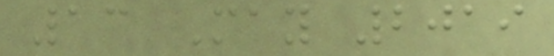13 May 2019
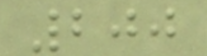200
